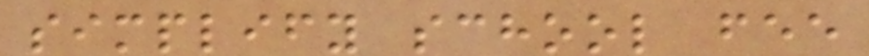simplify school fee
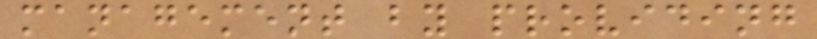management by providing
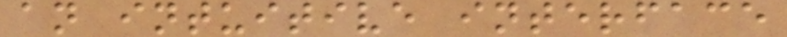an intuitive interface
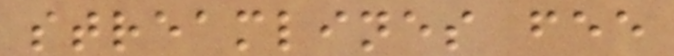streamlines fee
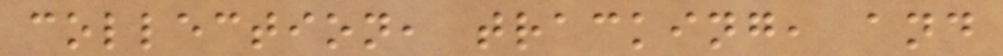collection, tracking, and
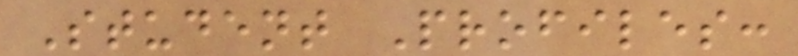Student Profiles:
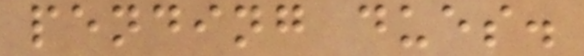pending dues.
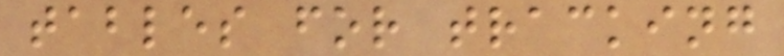tables for tracking
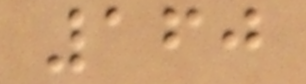160
